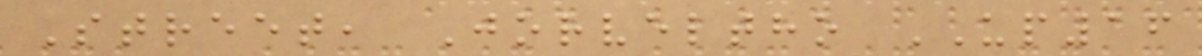Street, Jorveltho UP16
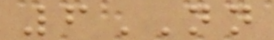6NN
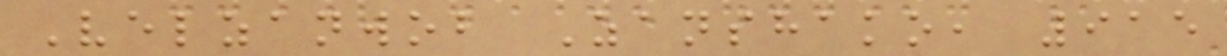Velzanwob Zanshako, 915
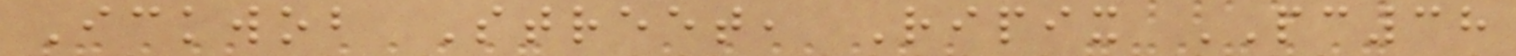Ickwob Street, Ripix PC38
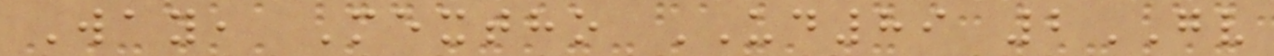Way, Mextho UD89 2GV
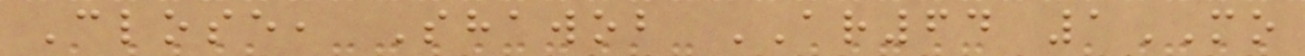Close, Shawob AR64 1MO
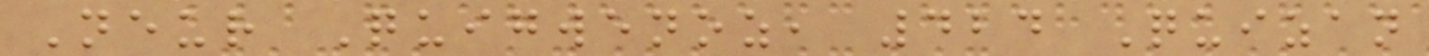Neur Quigwenoz, 424 Quizan
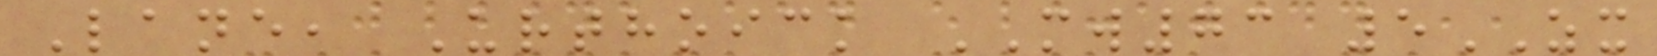Lane, Urthoick MW73 5ZX
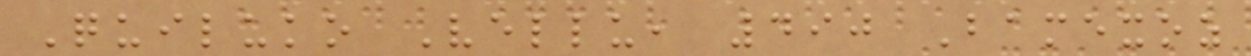Quiluko Vellu, 490 Bamexoz
